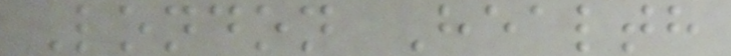London Health
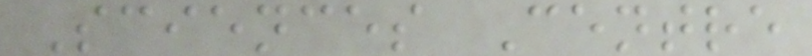Sciences Centre
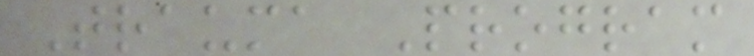Trauma Program
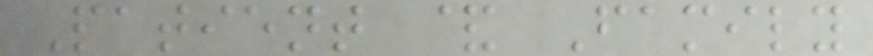Patient & Family
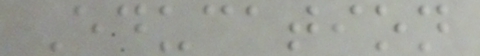Education
